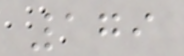179
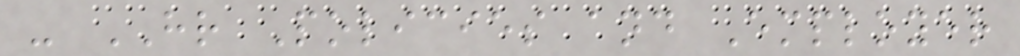- HR Policies and Employer
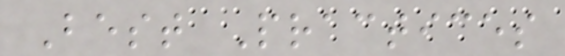Best Practices
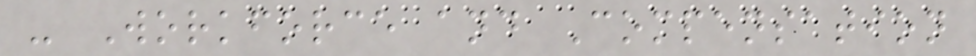- Workforce and Compensation
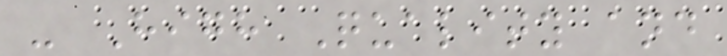- High Quality and
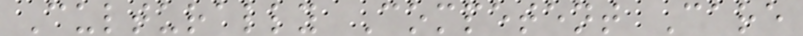Culturally Competent Care
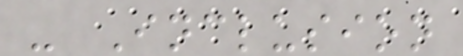- Inclusion
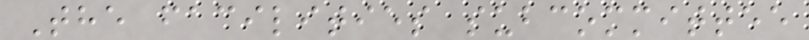The facilities subcommittee
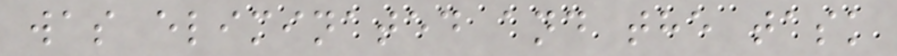was eliminated and the task
